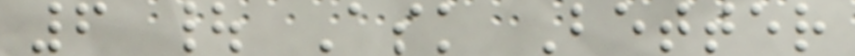6 | Ask Better
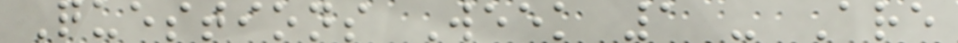Questions Week 1 - Are
